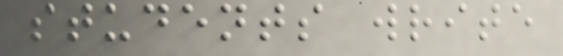students write
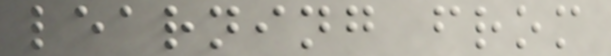learning from
